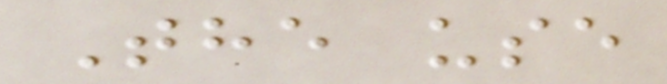The use
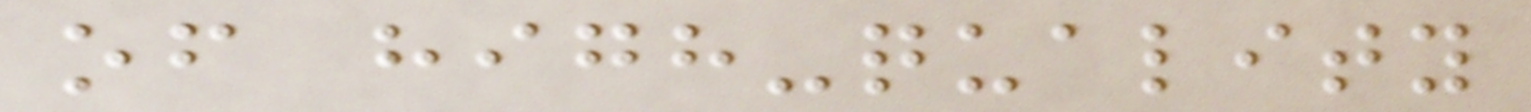of high-quality
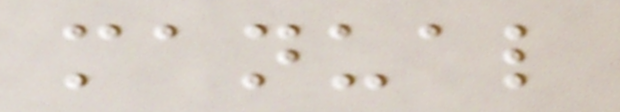manual
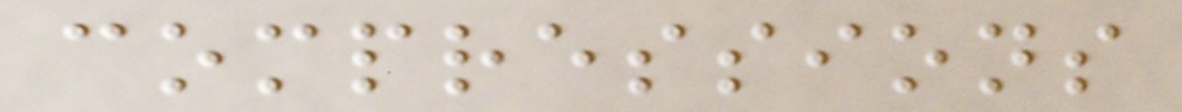compressions
